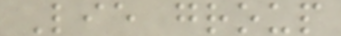Lie group
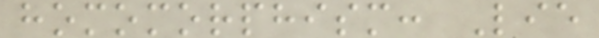homomorphism: Lie
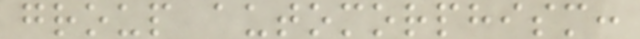group automorphism:
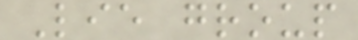Lie group
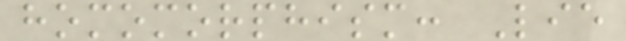homomorphism: Lie
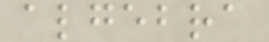algebra
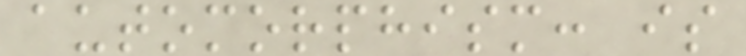automorphism: is
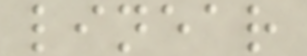linear
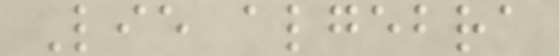Lie algebra
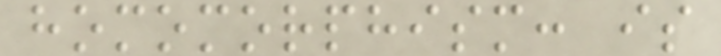homomorphism: is
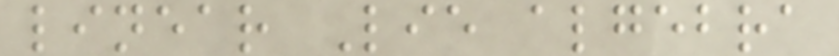linear Lie algebra
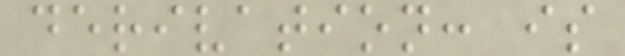derivation: is
